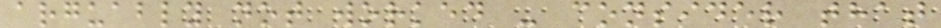arguably not worked - consider that
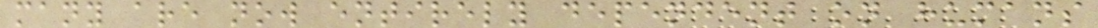many are now entirely dependent on humans
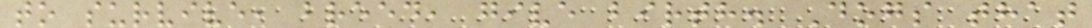to survive, breed, give birth. Dogs that
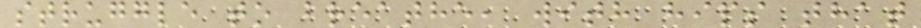struggle to breathe, with hips that
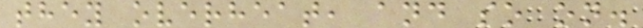they overheat, and so on.
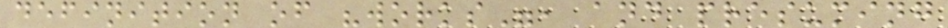definition of "works", and presuming
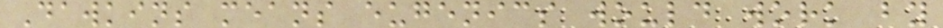Dawkins means eugenics would work by
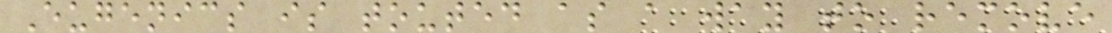Eugenics is touted as a way to remove
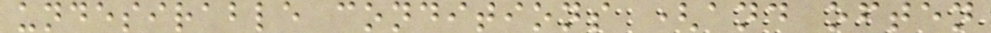undesirable conditions (and often
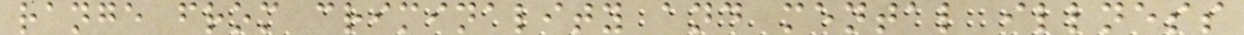range from criminality and mental illness
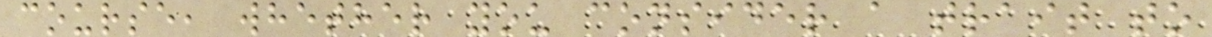course, whether you consider a trait to
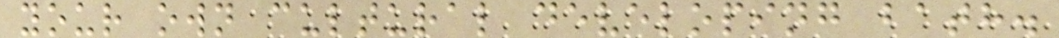your own cultural developing bath.
